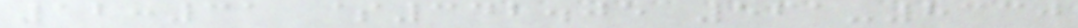12:31 $342.05 561-8330
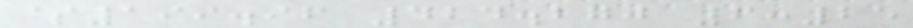$199.96 424.270 6:25
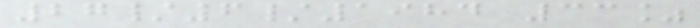27/6/1984 33%
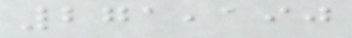271,190
